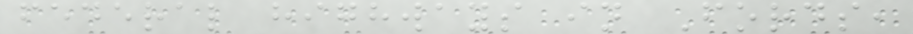federal highways in Fords,
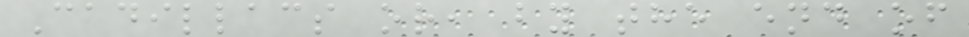Cadillacs or, by the end of
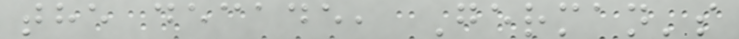the decade, German's
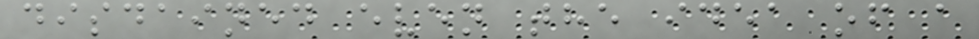disdained even the idea of a
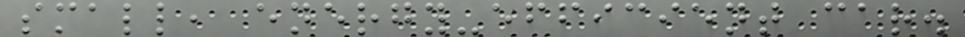small, energy-efficient car.
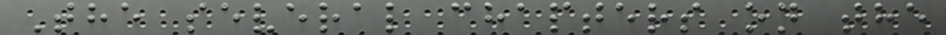The several chapters on the
